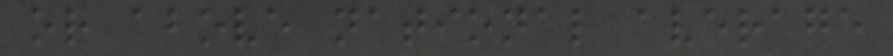or above national average
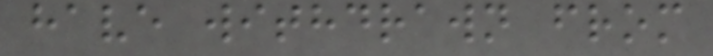have withdrawn from
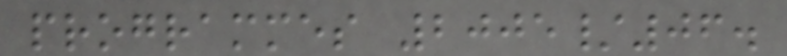programmes 2005/06.
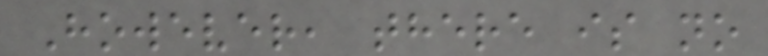However, there is no
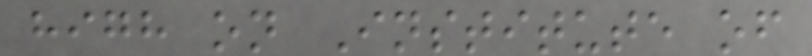high on Institute of
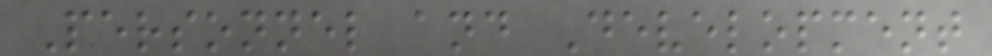Personnel and Development
